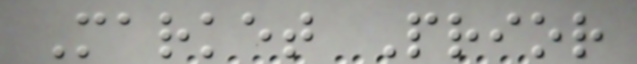Market Prior
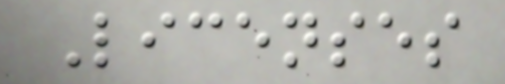Licenses
